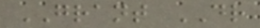GRANT DR
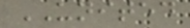UNITED
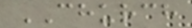CHURCH
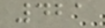421
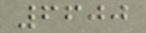6600
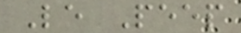Le Peep
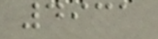4931
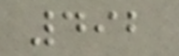492
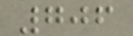706
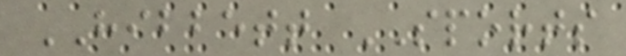HIBBETT SPORTS
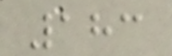183
